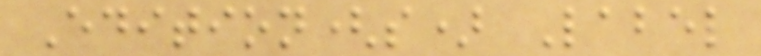Edition(s) Label
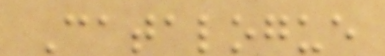Catalogue
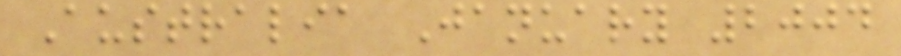Australia January 2004
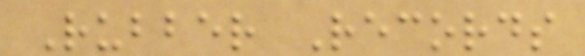Rubber Records
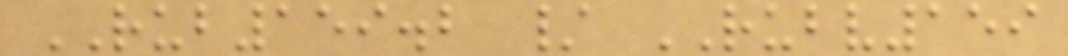RUB159.2 / RUBV159
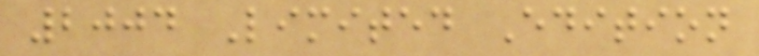2004 Limited Edition
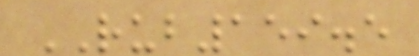RUB159.5
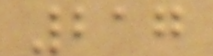217
